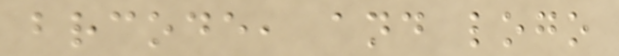brcode, and logo
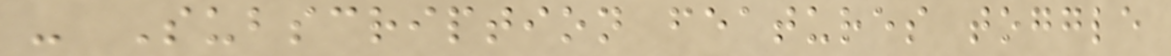- Subscription features toggle
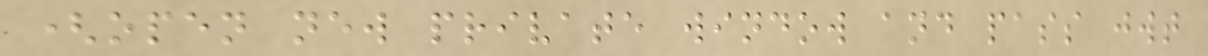(open new private window and pass jwt
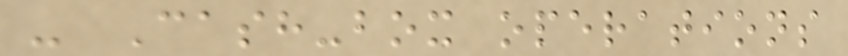- Cash-box operations
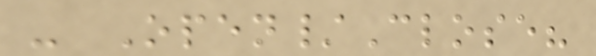- Open/Close?
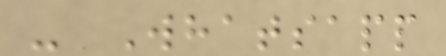- Whatsapp
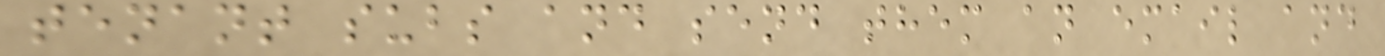tenant subs and send them an email and
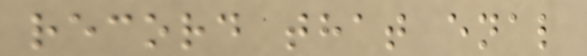record that enal
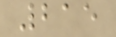215
